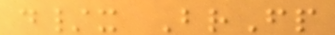d/x BrFp
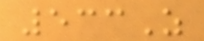533Z
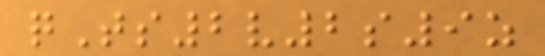qTs2v2s9z
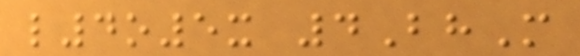l4o5x 4BhM
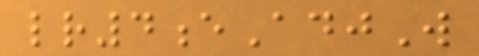lr4eAdjW
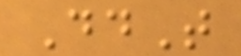DdT
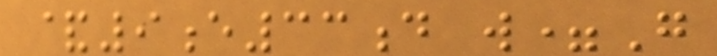&9e33d w=G
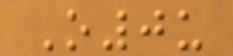O0u
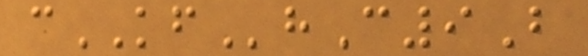cKFhC9B
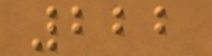222
